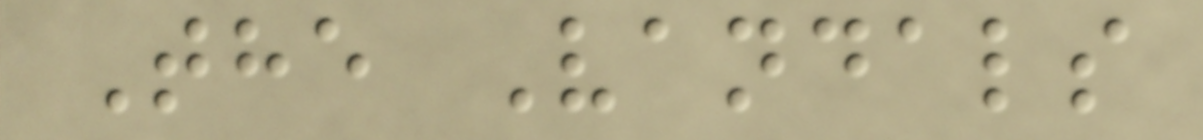The Vandals
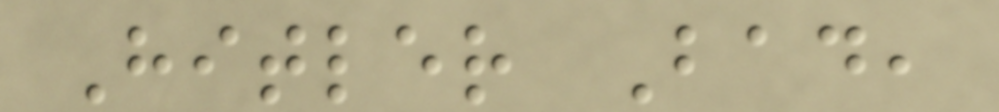Hitler Bad,
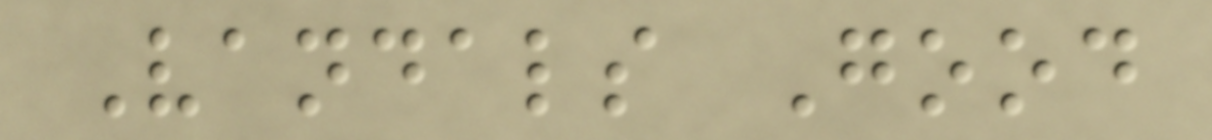Vandals Good
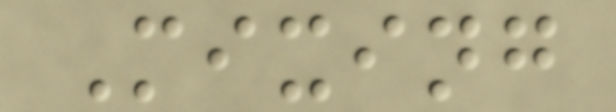Mixing
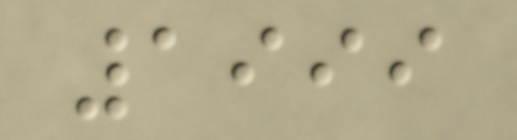1999
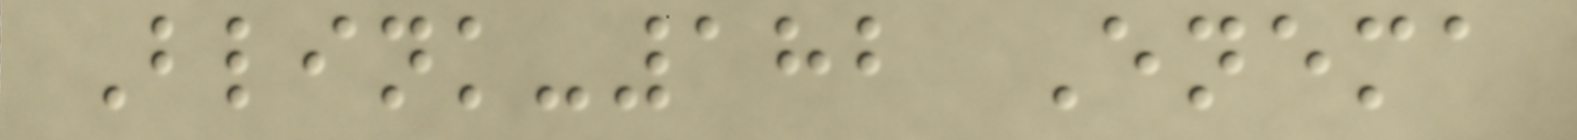Blink-182 Enema
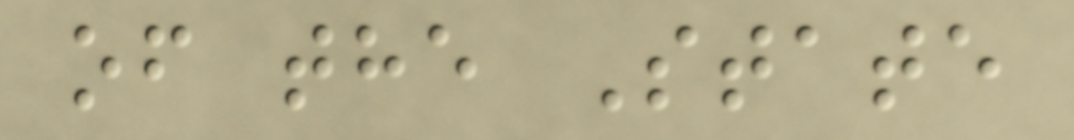of the State
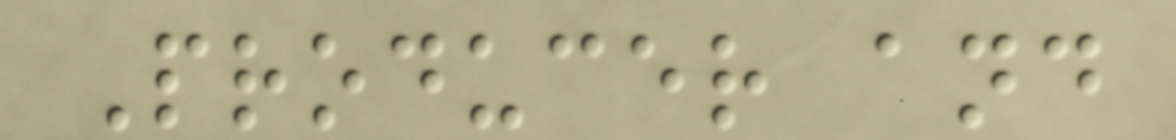Producer and
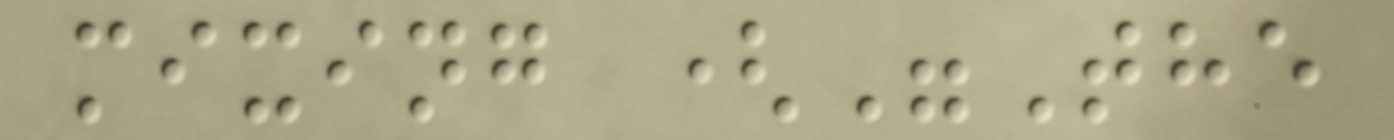mixing ("The
